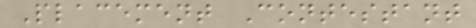Placement Contestant
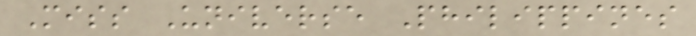Miss Universe Philippines
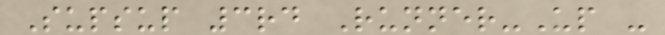Supsup 3rd Runner-Up -
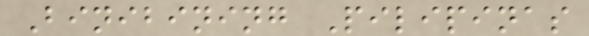Binibining Pilipinas
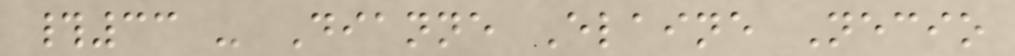#33 - Dianne Elaine Necio
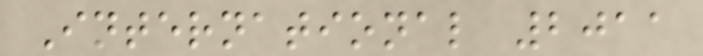International 2011
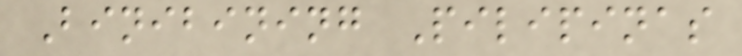Binibining Pilipinas
